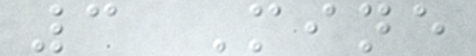3 Mine
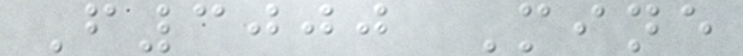F3000 Mine
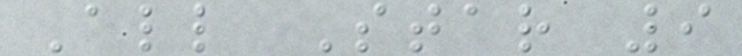All Star 9
